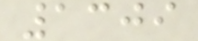1309
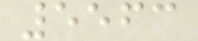5563
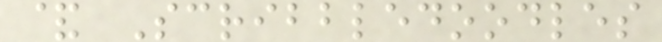& Scribbledoodles
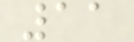11
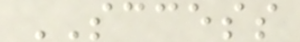SCCESS
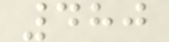480
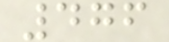476
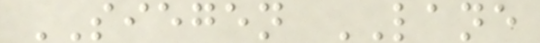SIEGEN LANE
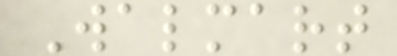Walmart
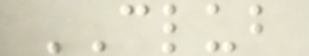CLUB
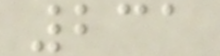231
